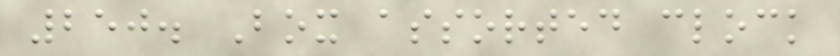250. Box assorted clock
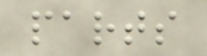parts
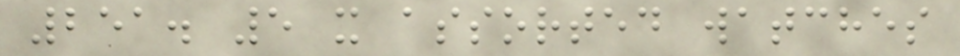251. 5 x assorted watches
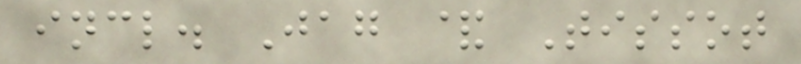incl. Jag & Tissot
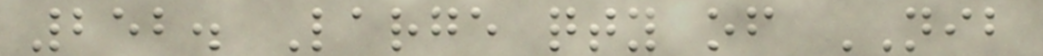252. Large qty of NIB
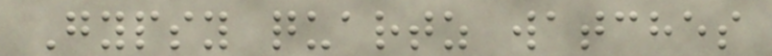Gypsy quartz watches
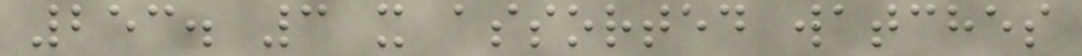253. 3 x assorted watches
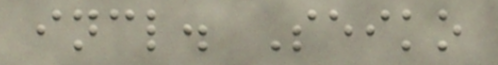incl. Seiko
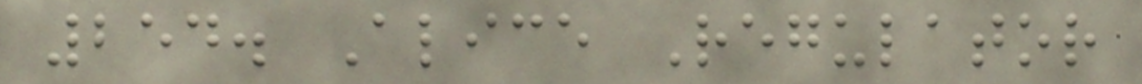254. Alice Regulator
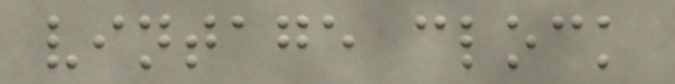vintage clock
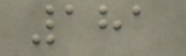181
